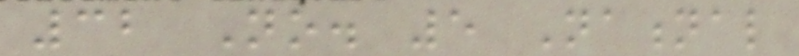32 No. 5 National
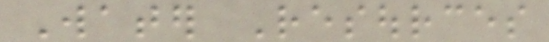Water Resources
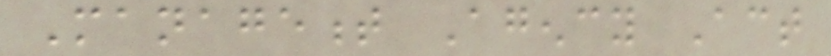Management Agency Act
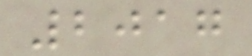2017
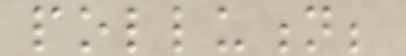pollution;
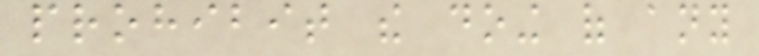prohibit the doing of any
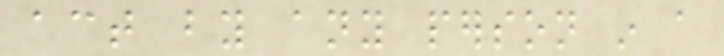act by any person in a
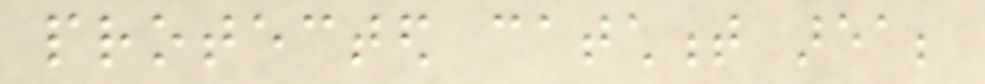protected catchment area;
